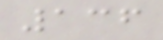136
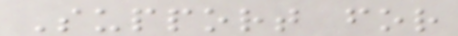Support for
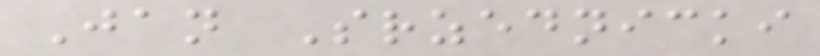Jan Srzednicki
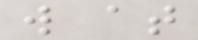w at
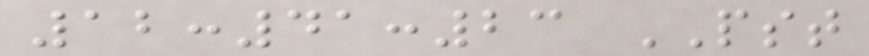12:41:23 PST
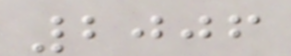2006
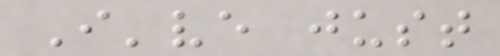I've just
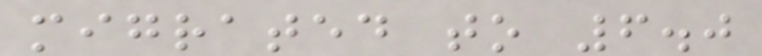migrated to 6.0
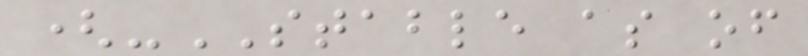(-STABLE as of
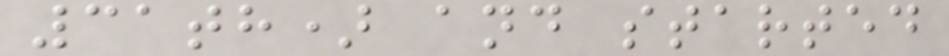31th) and started
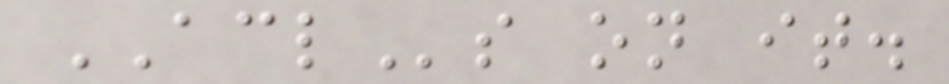ACLs on it.
